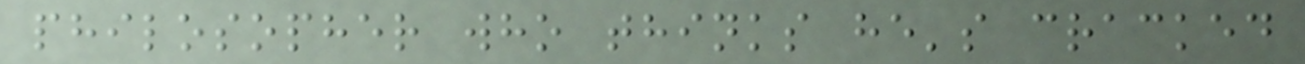philosopher who thinks he's cracked
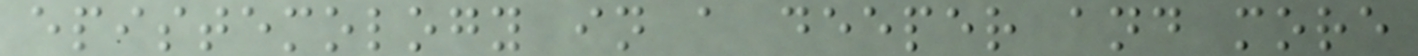epistemology in a deeper and more
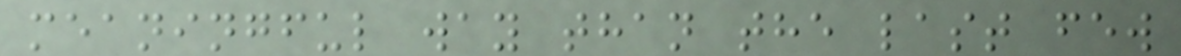meaningful way than the last few
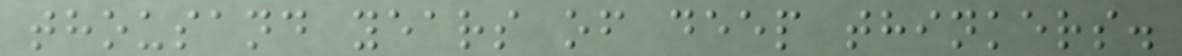thousand years of deep thinkers.
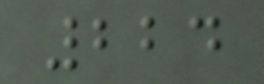224
